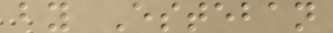by Esteban
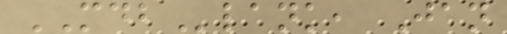MDBlank, Jan
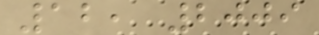12, 2009
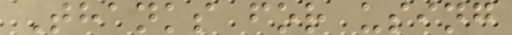Thanks for using
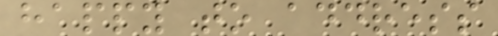happy to address
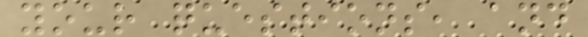your questions, and
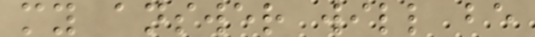my answer will be
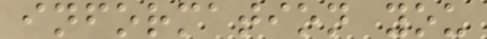information you
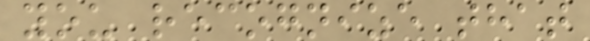you recognize that
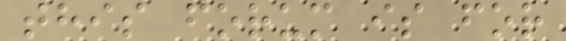this forum is for
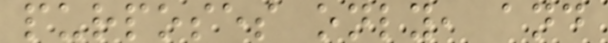purposes only, and
